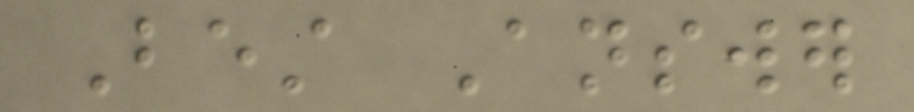Best Answer
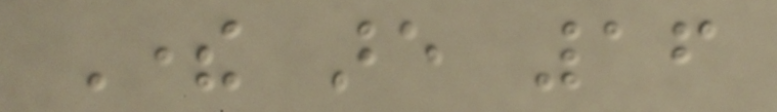There are 16
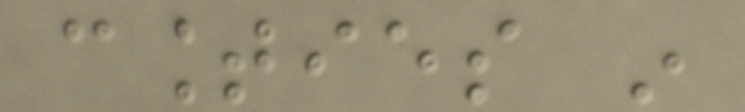counties in
